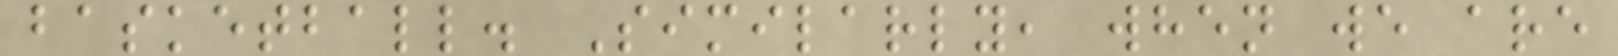basketball. Similarly, when we are
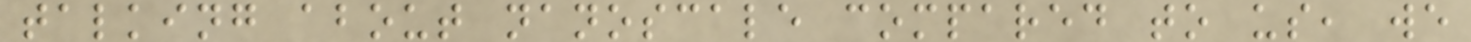talking about nanoscale compared to us, we
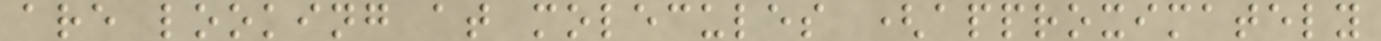are looking at molecules (approximately
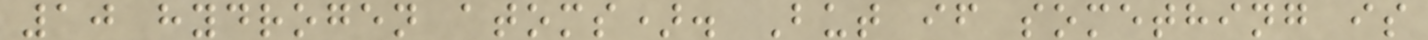10 hydrogen atoms). But if something is
